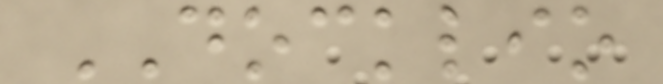DOCKLIO
